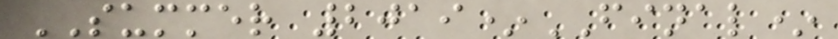SUMMER 2019*FINAL*
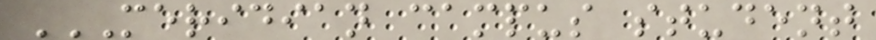MERIDIAN CAMPUS STUDENT
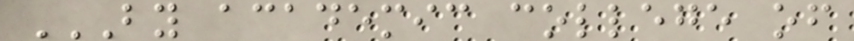BY ACADEMIC COLLEGE OF
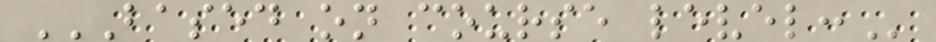BASED ON COURSE LEVEL:
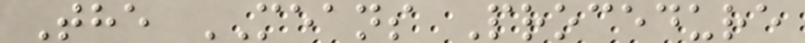The MEANS Procedure
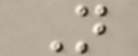N
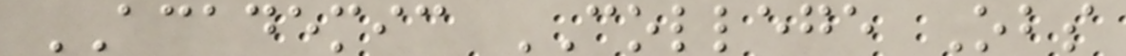ACADEMIC COLLEGE Obs
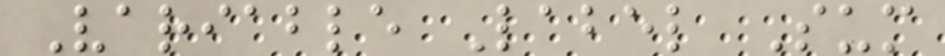Variable Label Sum
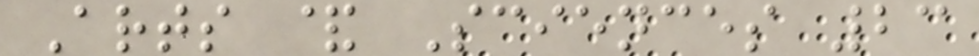Arts & Sciences 23
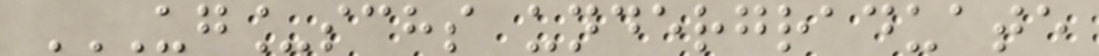UG_SCHS UNDERGRADUATE
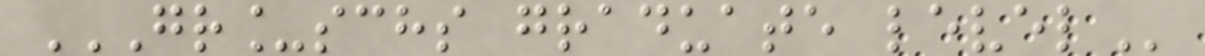GR_SCHS GRADUATE LEVEL
